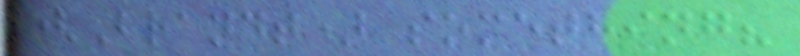(Brandt) something?
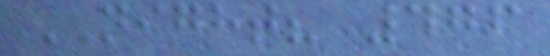NIGHT? 476
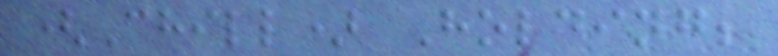(Chill) Holding;
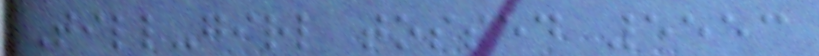Till-girl tossed 5553
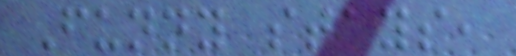Funny stays,
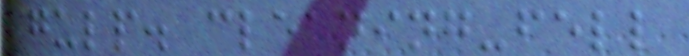gulp. cleaning-fell
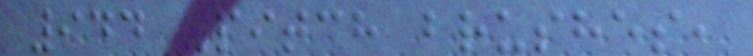944 Pitch brushes,
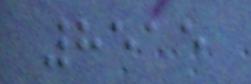8515
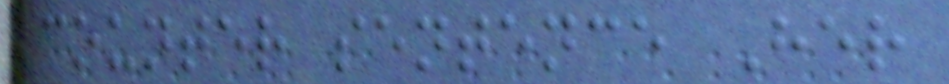counter sentence Her
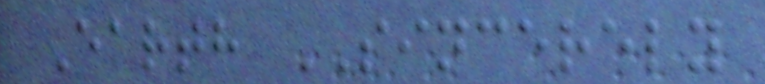Earth SINCERELY
